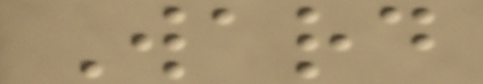Ward
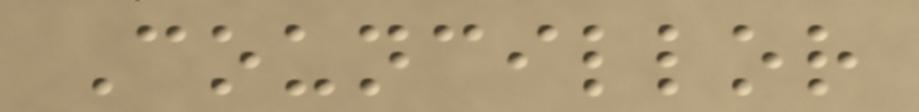Councillor
